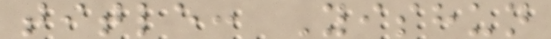title: Yishun
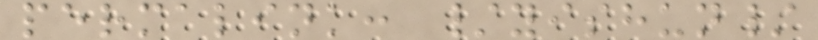permalink: /yishun/
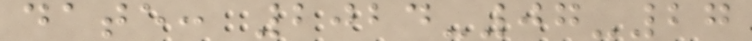date: 2024-07-27
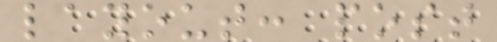layout: post
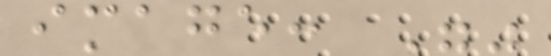image: ""
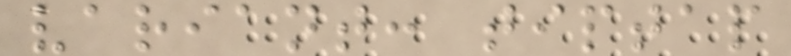variant: tiptap
